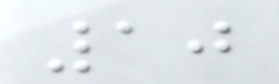10
